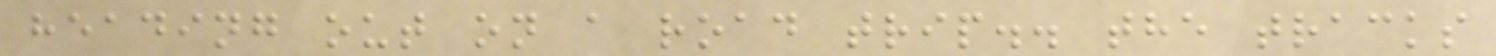heading out on a road trip.. the tracks
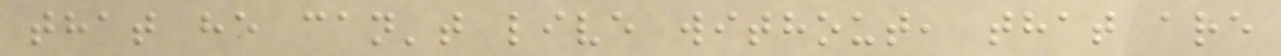that he can't live without, that are
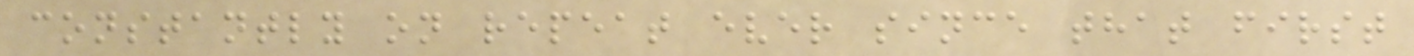constantly on repeat ever since that first
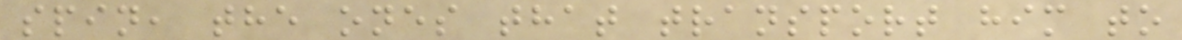spin, the ones that transport him to
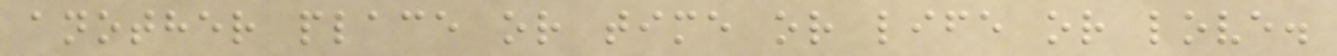another place or time or life or love.
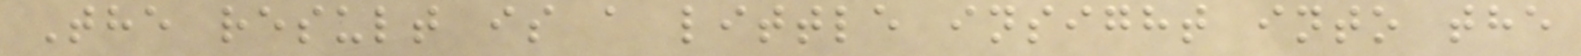The result is a little insight into the
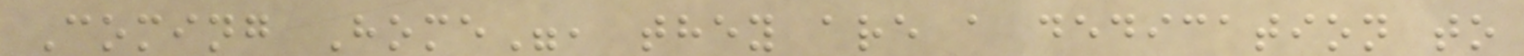Coming Home", they are a dedication to
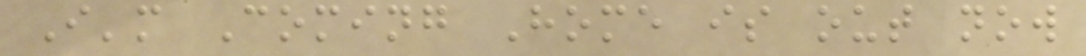I'm Coming Home is out now
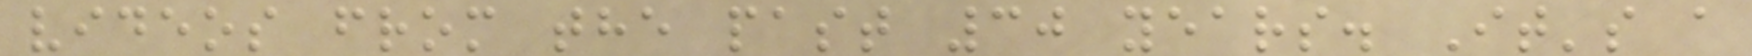videos from the past 30 years. It's a
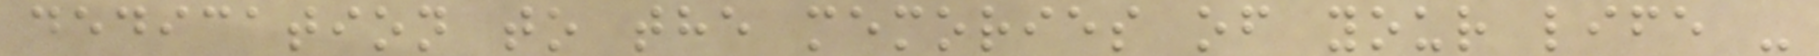dedication to the memories of your life -
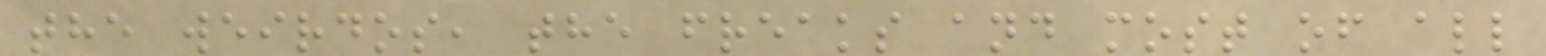the weirdos, the freaks and most of all
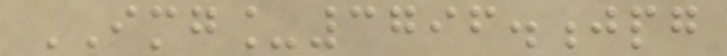IMG_3796.jpg
